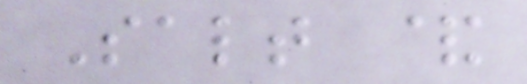Salt &
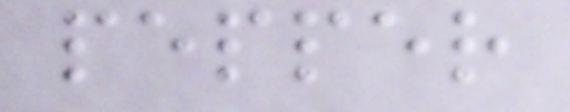pepper
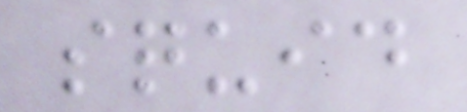squid
